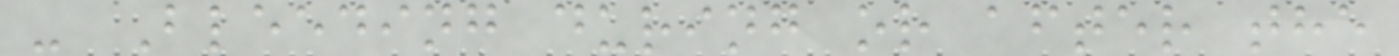- Bleeding during or after the
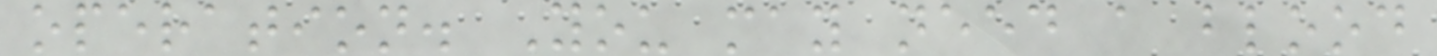operation. You may need a blood
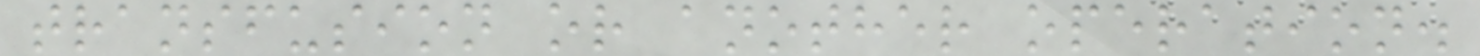transfusion or another operation.
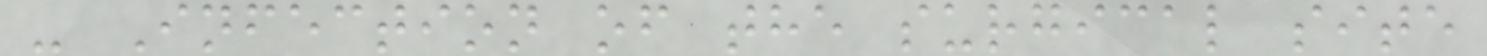- Infection of the surgical site
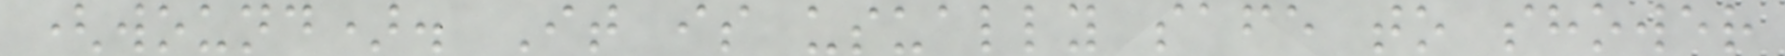(wound). It is usually safe to shower
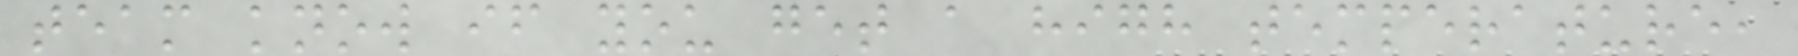team know if you get a high temperature,
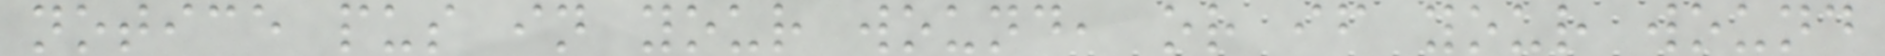notice pus in your wound, or if your wound
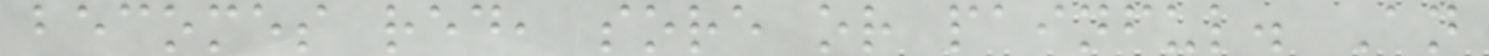becomes red, sore or painful. An
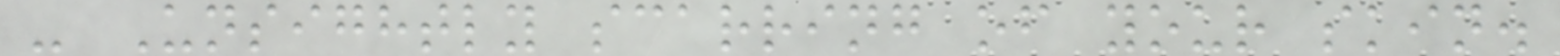- Unsightly scarring of your skin.
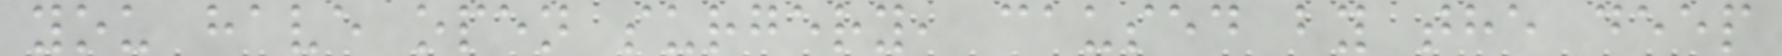you have open surgery, caused by the deep
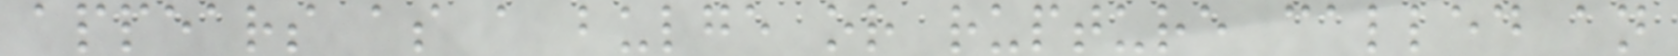appears as a bulge or rupture called an
